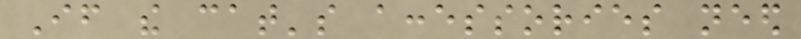If the cat's accessories need
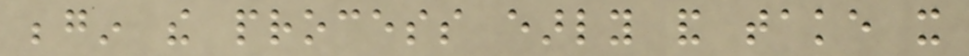begin the process early and take it
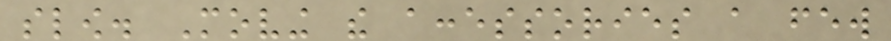slow. Moving the accessories a few
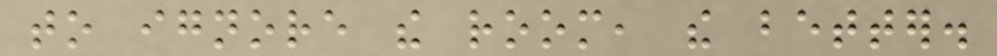to ignore the room, the better.
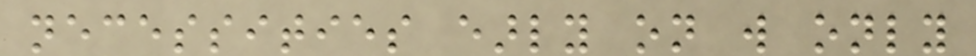necessities early on will only
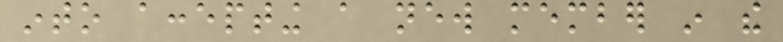into accepting a new member in the
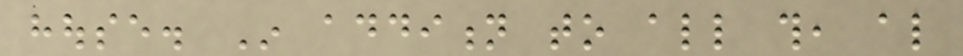house. In addition to all this, also
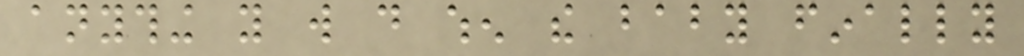anything you will do when the baby finally
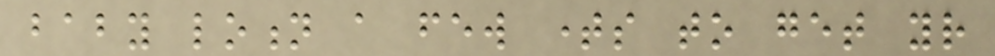baby lotion a few times to get your
